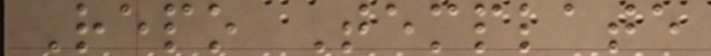Repo Template
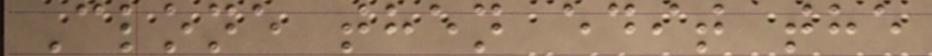Clone then edit the
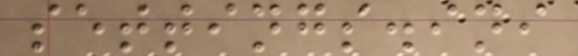settings.ini
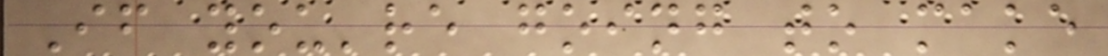If you're going to make
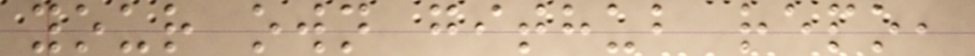your own github repo,
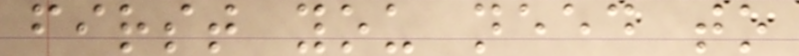first you need to
